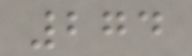274
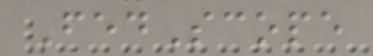FedScope
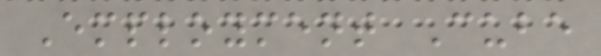Employment Cube
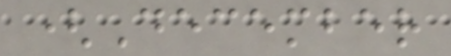(December
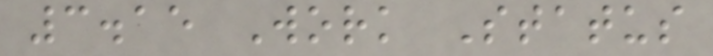3.15 Work Status
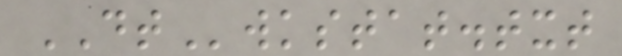DTwkstat.txt
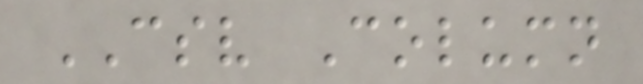CSV Column
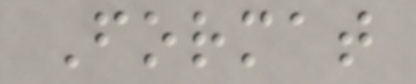Format
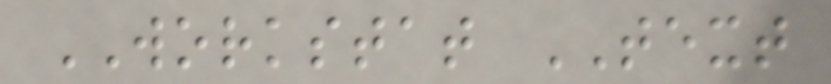WORKSTAT TEXT
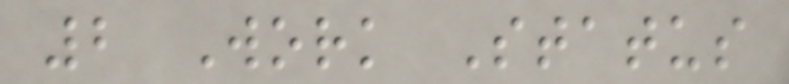2 Work Status
